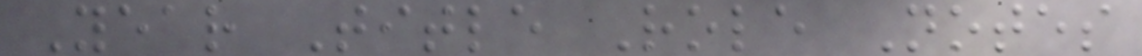Year Title Role Notes
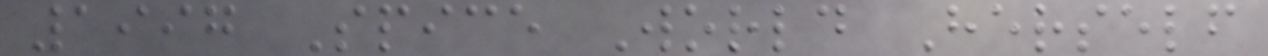1997 Spice World Herself
